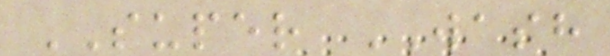SUPER WASH
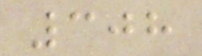308
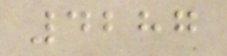4287
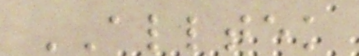ALLTEK
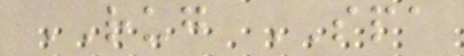RUG SPA
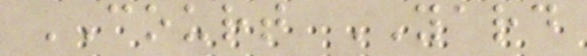COURT YARD
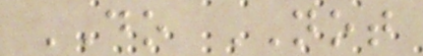DO NOT
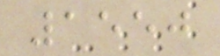1550
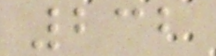232
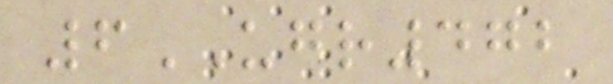6UGR472
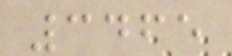3465
